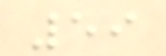59
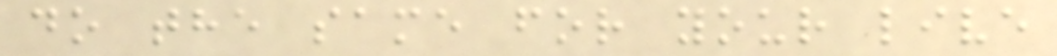do the same for your live
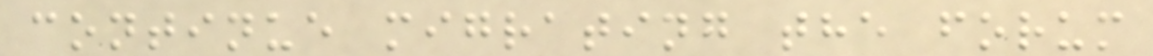continue migrating the forum
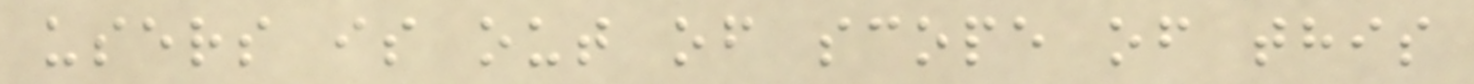users is out of scope of this
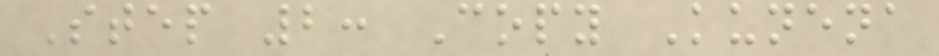Step 2: Copy Kunena
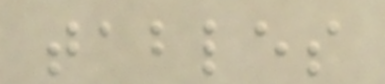tables
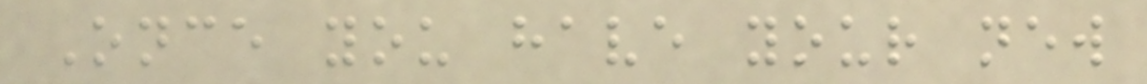Once you have your new
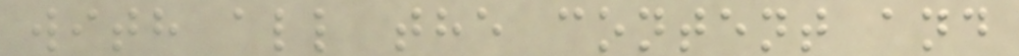with all the content and
